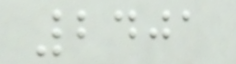2401
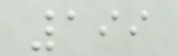199
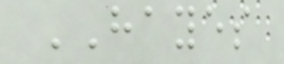HAYES
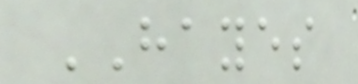HAYES
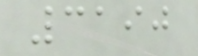3190
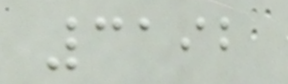3192
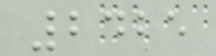2425
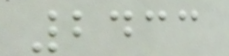2433
